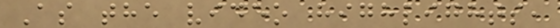As the video highlights,
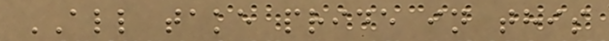ALL take pride in this
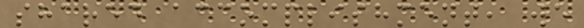shared accomplishment, we
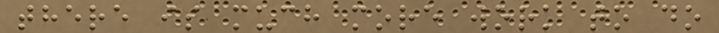there is much more work to do
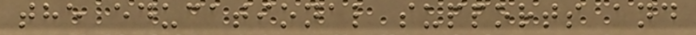the educational supports and
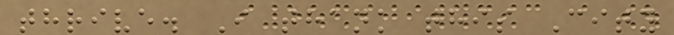thrive. I thank this City
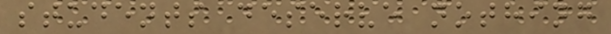students deserve nothing
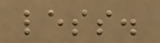less.
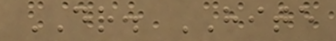DR. HITE
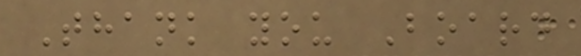Thank you Board
